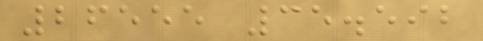26555 35.592
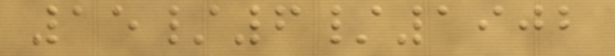15/6/1902
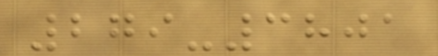279-3801
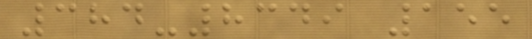384-8349 155
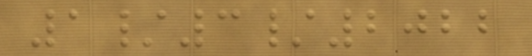1/3/2022
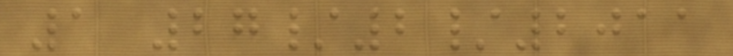1 27/2/2011
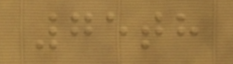75th
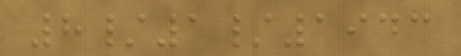8/1/1943
